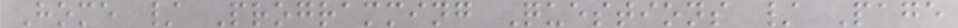Home / Programming Questions / Page
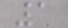1
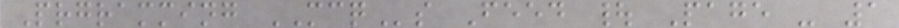Prgramming MCQs Feed | Page - 1
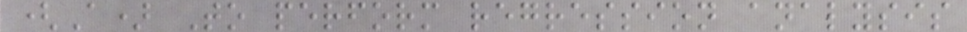(A) To perform regression analysis
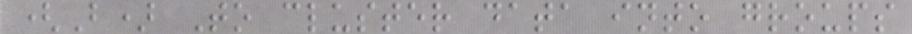(B) To cluster data into groups
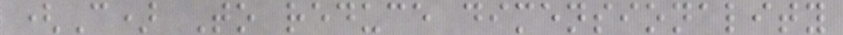(C) To reduce dimensionality
